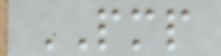PMP
